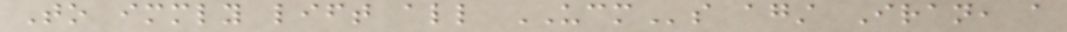To immediately lift all UCMs against Iran, a
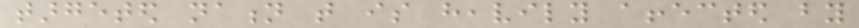targeted nation that is heavily affected by
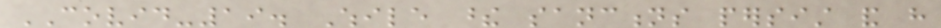COVID-19. While these sanctions persist and have
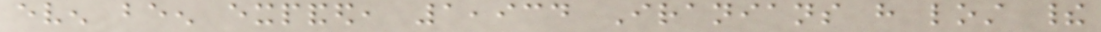even been expanded, 1,934 Iranians have lost their
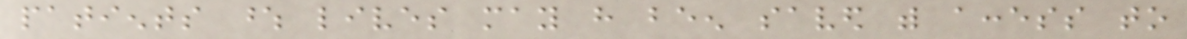patients whose lives may have been saved with access to
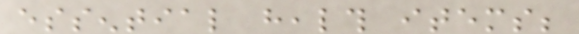essential health items;
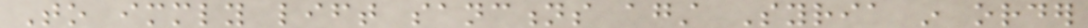To immediately lift sanctions against Syria in order
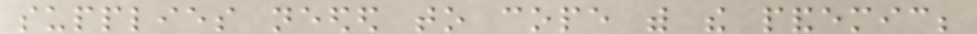supplies needed to cope with the pandemic;
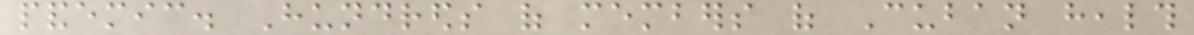pandemic. Hundreds of members of Cuban health
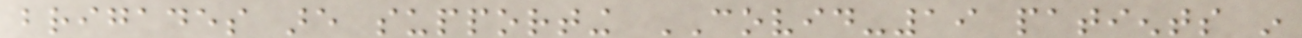brigades are supporting COVID-19 patients in
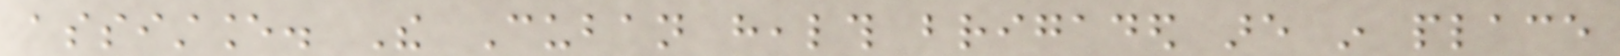assistance. The Cuban health brigaded are in place
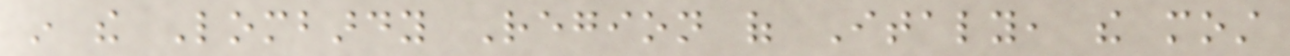in the Lombardy Region of Italy, the most
